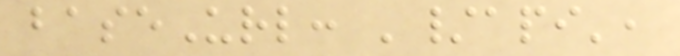baseUrl: '/api',
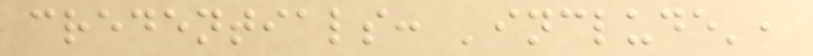credentials: 'include',
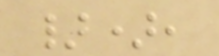}),
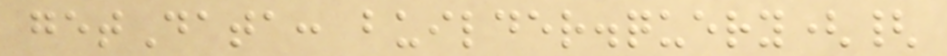getData: builder.query({
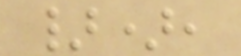}),
